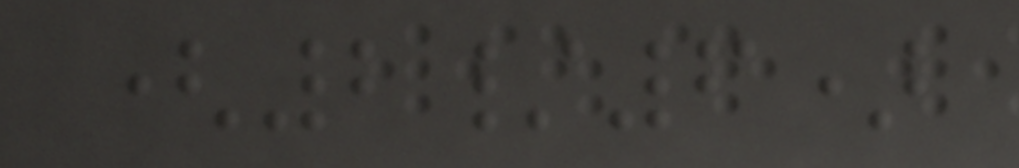(2/6)
